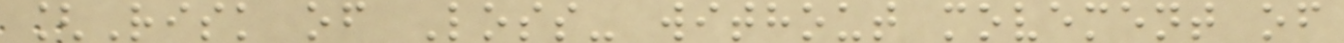[Risk of Loss- without movement of
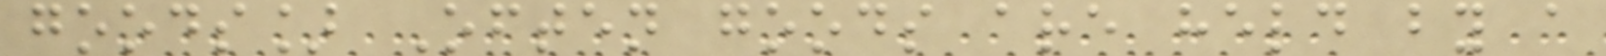goods] Often goods are held by a
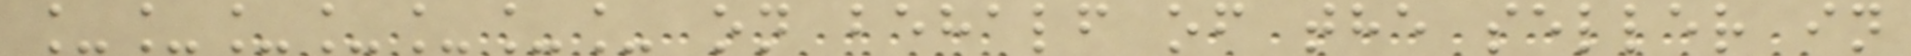_______ on behalf of the seller in
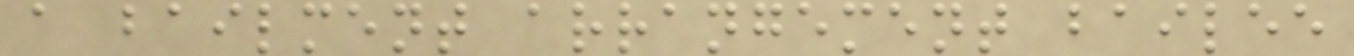a bailment arrangement bailee
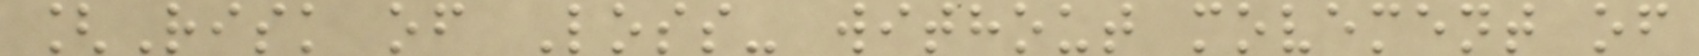[Risk of Loss- without movement of
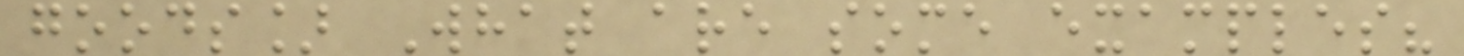goods] What are some examples?
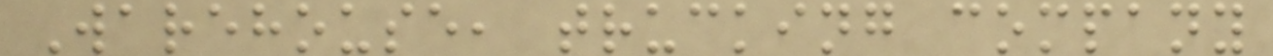Warehouse, trucking company
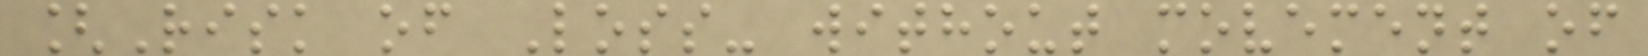[Risk of Loss- without movement of
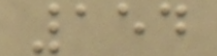154
